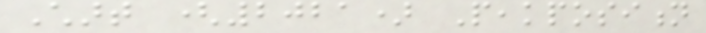Chart (2021) Peakposition
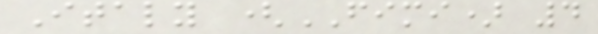Italy (FIMI) 4
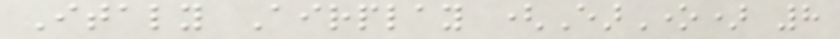Italy Airplay (EarOne) 8
